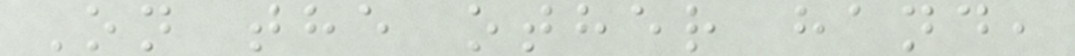On the other hand,
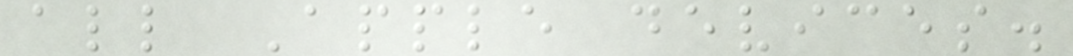all Apple devices.
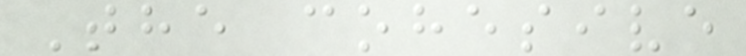The cohesive
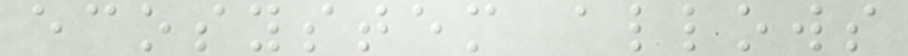ecosystem allows
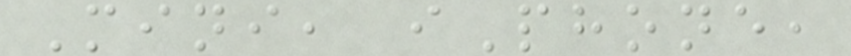Mini, iPhone,
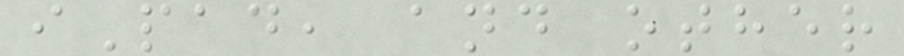iPad, and other
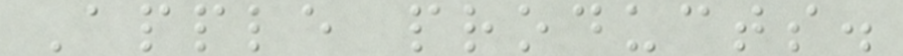Apple products.
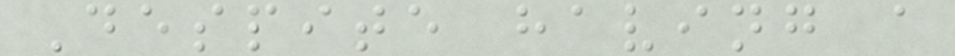Despite having a
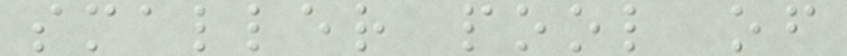smaller pool of
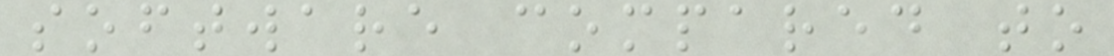software compared to
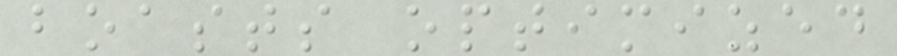boasts optimized
